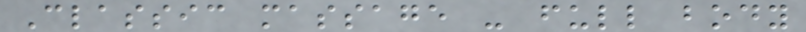Classic massage - full body
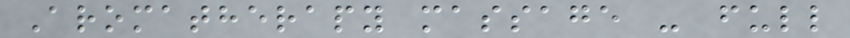Aromatherapy massage - full
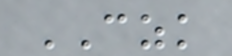CZK
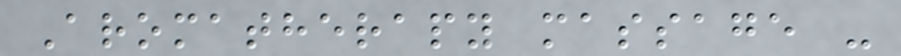Aromatherapy massage -
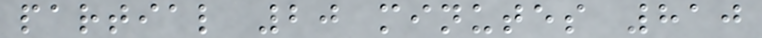partial 20 minutes 810
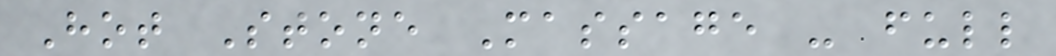Hot Stone Massage - full
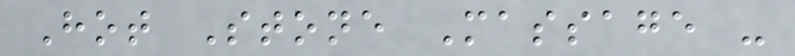Hot Stone Massage -
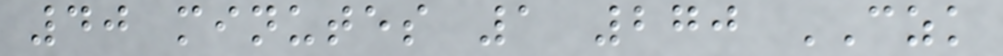40 minutes 1 270 CZK
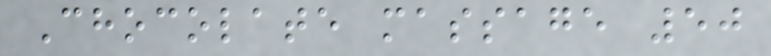Chocolate massage 50
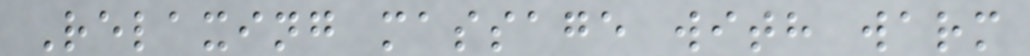Relaxing massage with warm
